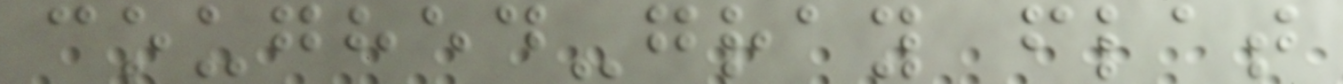coughed-gray flat
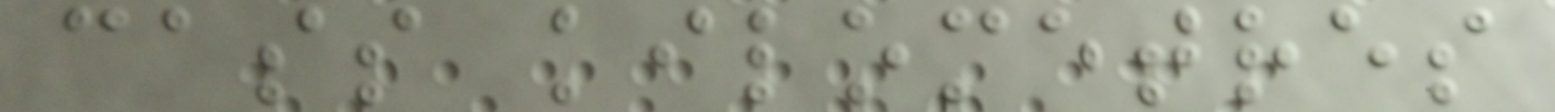cass kilometres
